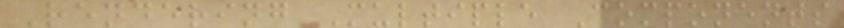Rendering Multiple Components
